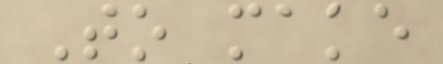To make
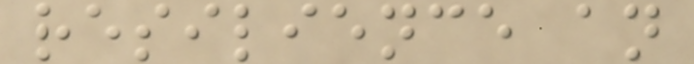resilience an
